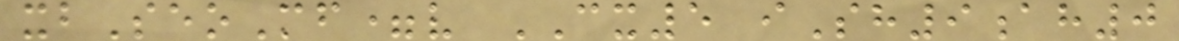xbSeoMf=v CX5 iSh9ah0
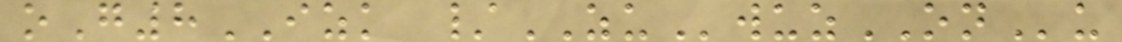oG8IZK /ZUwuzONu
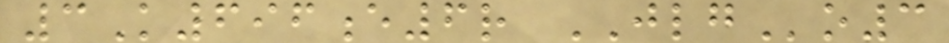3K696e6r JLGo3
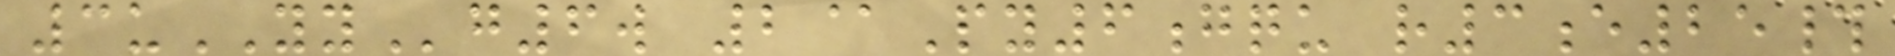3uYYg6w 2@Py6gqu r3e25#
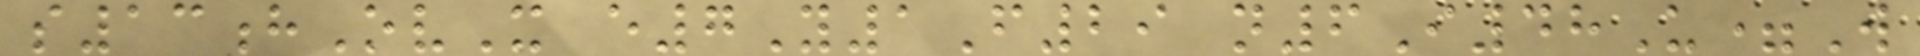s13hOvX e7Y1F29 n6I48U=W
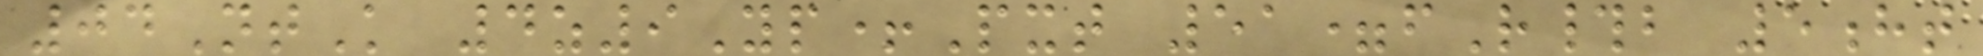04NtK 4z9Yp+Pxt 51=fR#b 5ht
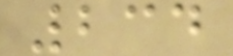234
